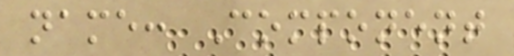name: Component
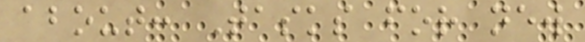about: Tasks for new
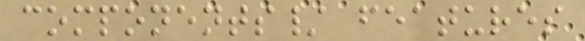components/ features
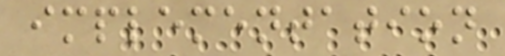implementation
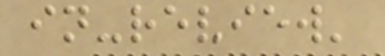in-review'
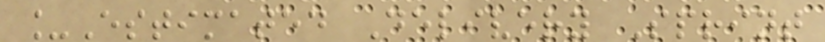_Estimated Delivery Sprint
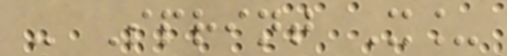- Sprint X_
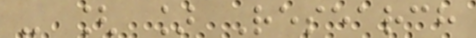- [ ] Research
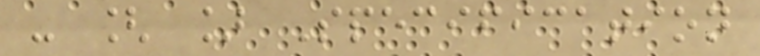- [ ] Specification
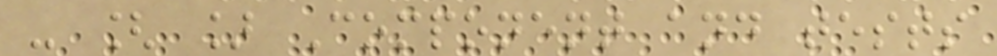- [ ] Component and tests
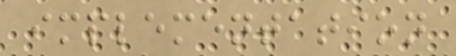implementation
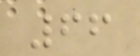66
